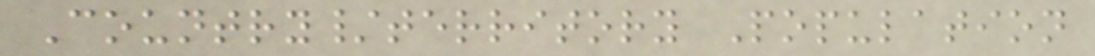Country/territory Population
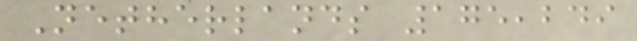Netherlands 175,249
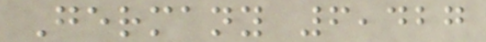Germany 6,427
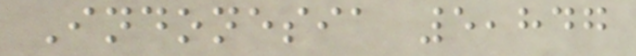Indonesia 5,847
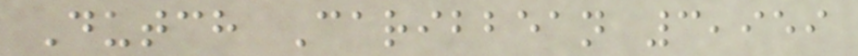Dutch Caribbean 3,959
